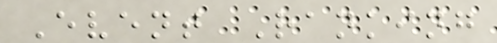Event Ranking
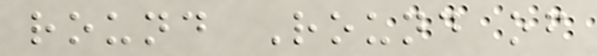round Round of
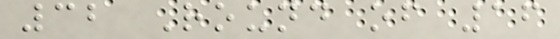32 Round of 16
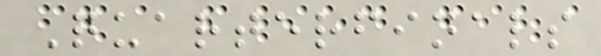Quarterfinals
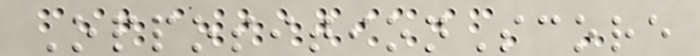OppositionScore
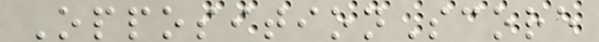OppositionScore
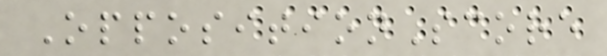OppositionScore
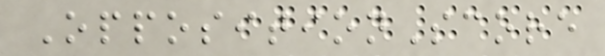OppositionScore
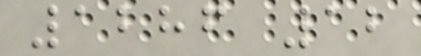1286 12
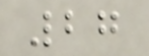27
